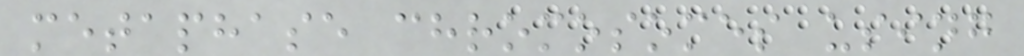metaphase chromosomes using
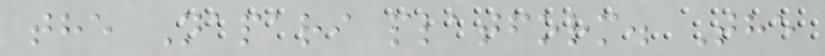the Napari platform. The
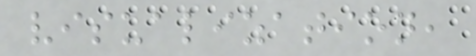visualization,
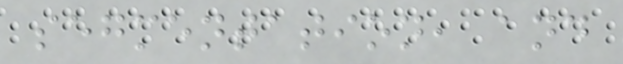segmentation, and
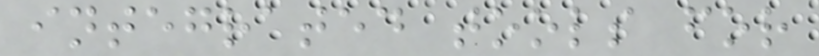integrated tools for
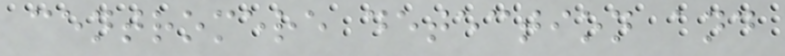centromere detection and
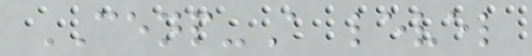CENP-A level
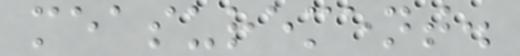measurement.
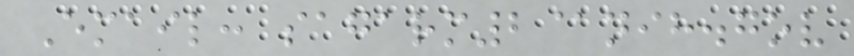Email: sagarm2@nih.gov
